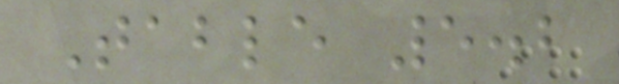Table 5.2
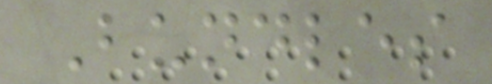Bundles
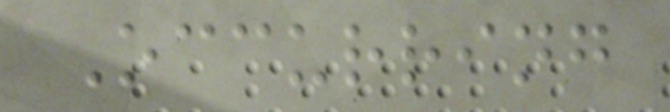Occurring
